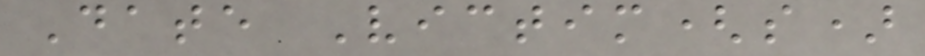Date Victim(s)
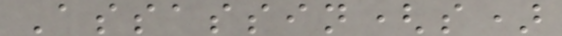Assassin(s)
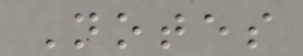Notes
